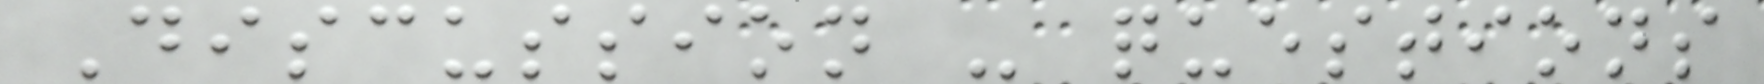Discussion - questions
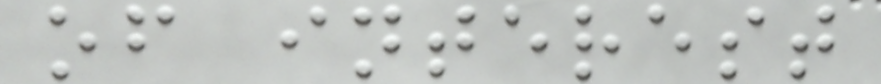of interest
